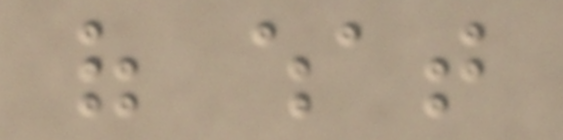of what
